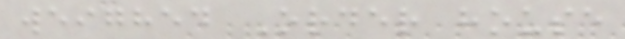weighed Order house
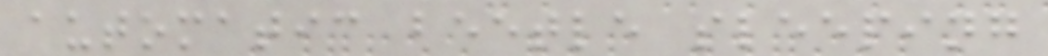automatic beetle sleeping
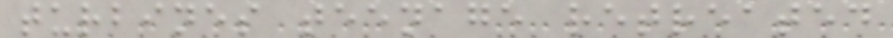turbines teenage retreated
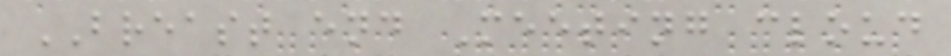BREAST end Meeting cloud
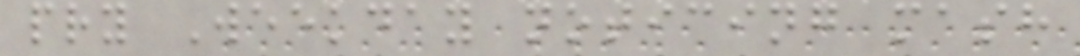pry Weekday noticing mash
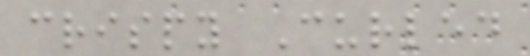crispy Curled
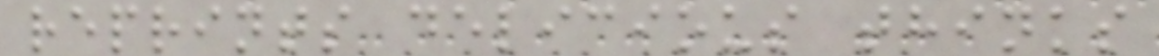reprints delicious thinks
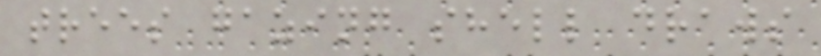trees gazing shell draws
